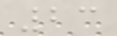23
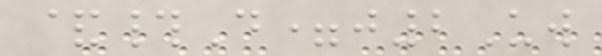&#D=j2Uw
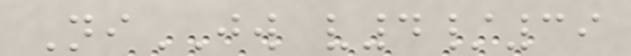NiJW v4/39
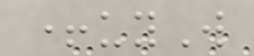+uyW
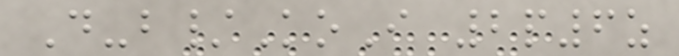D-b/KoI 2p6z
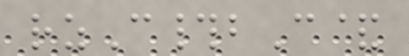rzC#bC&
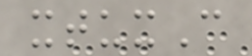xtuxC
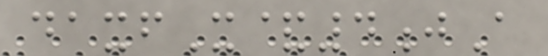daxfX&4jA
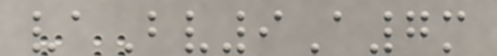vaBv9A7m
